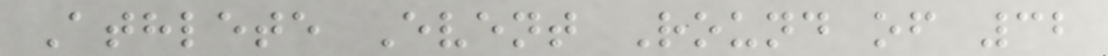Athlete Event Round of 32
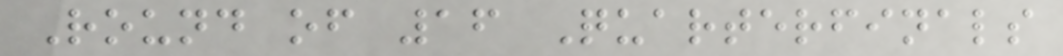Round of 16 Quarterfinals
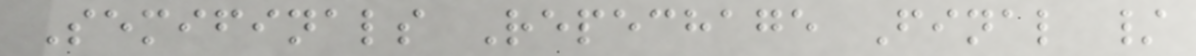Semifinals Repechage Final /
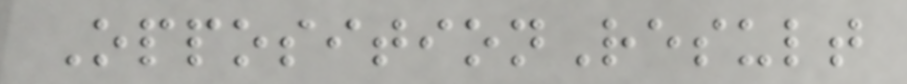OppositionResult
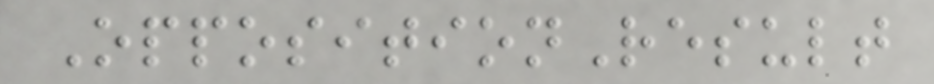OppositionResult
